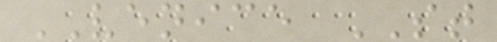VENICE ST
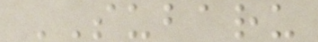SUBARU
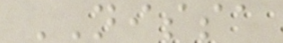NISSA
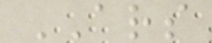ARS
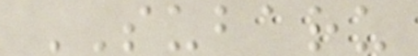SUBARU
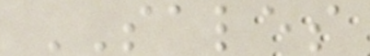SALES
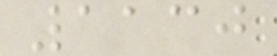1130
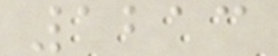1213
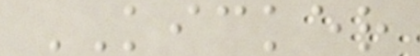KICKER
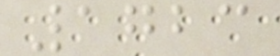1723
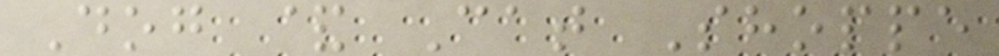Dog & Cat Shoppe
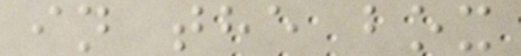in the box
